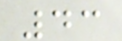43
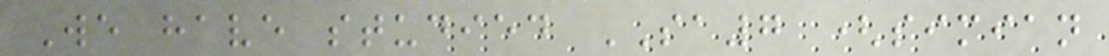We have studied SA7 (simian
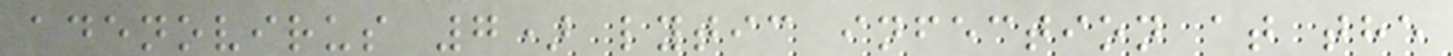adenovirus 7) lytic infection at the
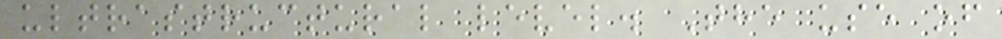ultrastructural level. The use of
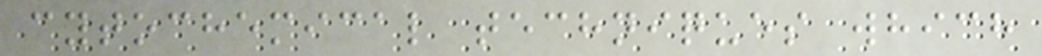cytochemical techniques which
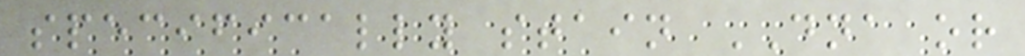specifically stain DNA or
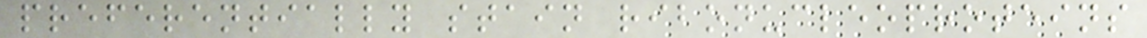preferentially stain ribonucleoproteins
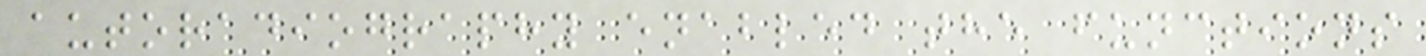autoradiography enabled the functions
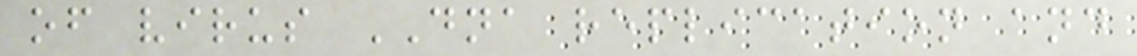of virus DNA replication and
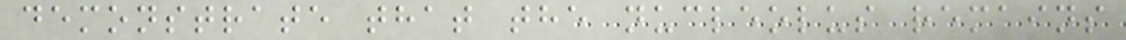demonstrate that the nucleolus remains
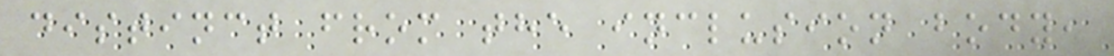distinct from the inclusion body,
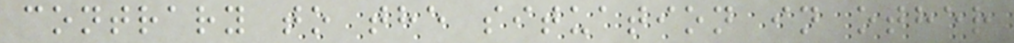contrary to the situation in other
